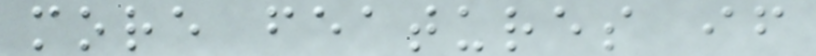more features if
